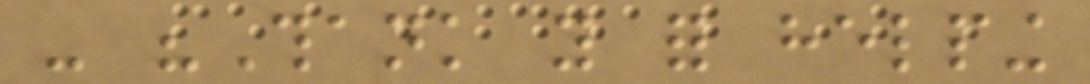- "Thank you for helping
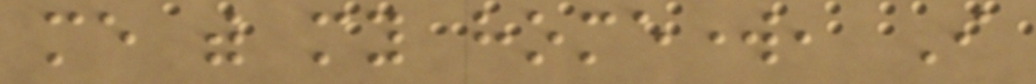me with my homework, I
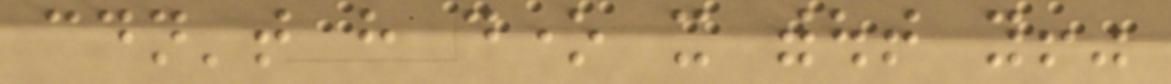couldn't have done it without you!"
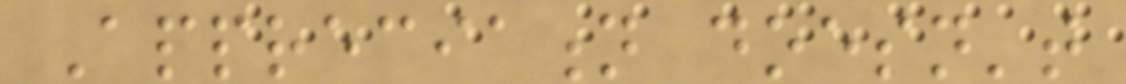Appreciation doesn't
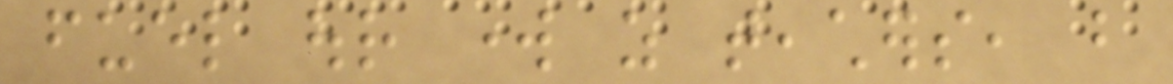fuel our work as teachers, but
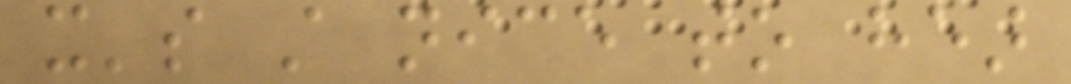it's still nice to hear
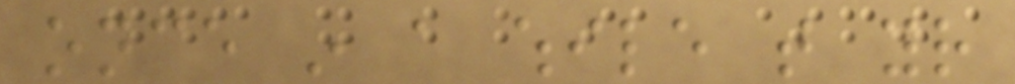once in a while that your
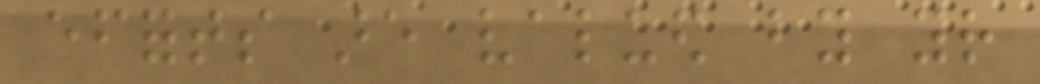efforts are valued by your
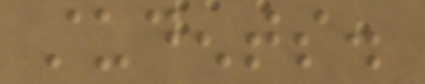students.
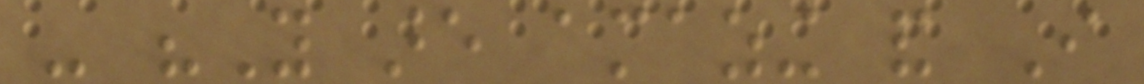- "You are amazing and I
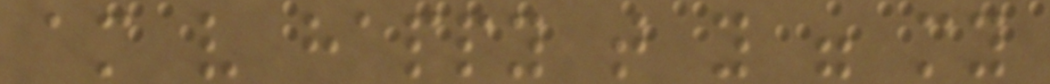am very happy that you were my
